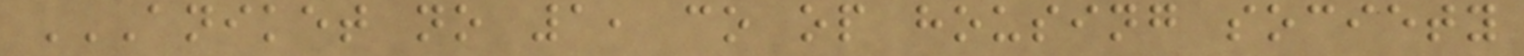ANIKET NO 1, CO OP HOUSING SOCIETY
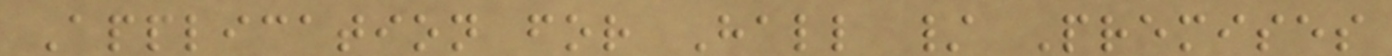Application for Hall / Premises
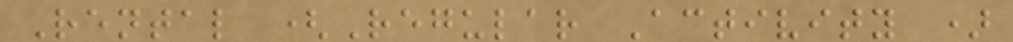Rental (Regular Activity )
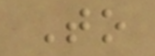To
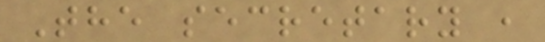The secretary ,
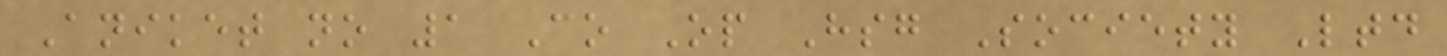Aniket no 1 Co Op Hsg Society Ltd
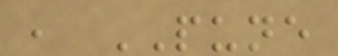, PUNE
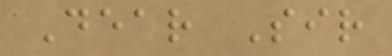Dear Sir
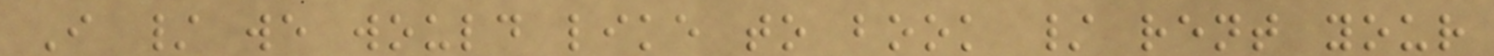I / we would like to book / rent your
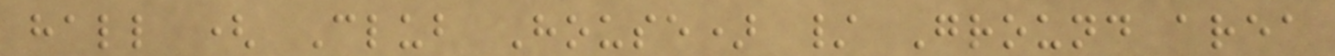hall ( Club House) / Ground area
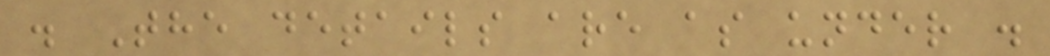. The details are as under .
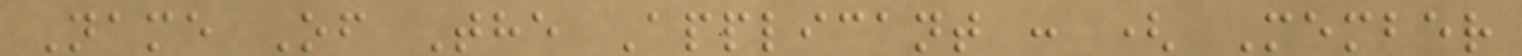Name Of The Applicant : ( Member
